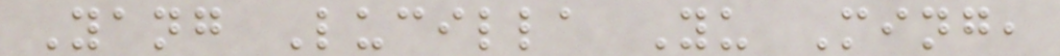Yang Lucilla Yu Ming,
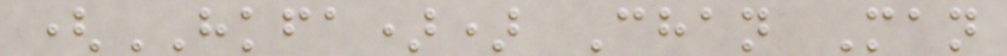(HKFA)) Chan Man
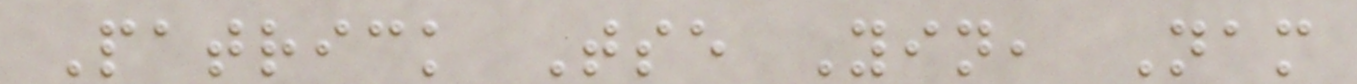Patrick Tse Yin, Nam
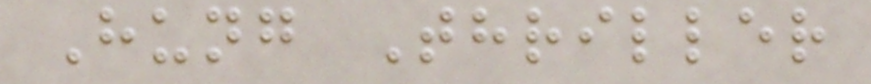Hung Thriller
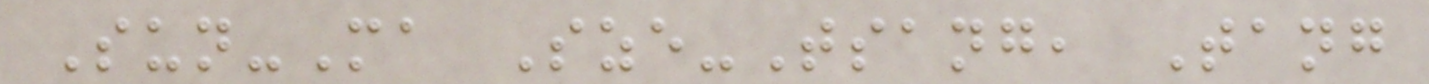Sun-Ma Sze-Tsang, Tang
